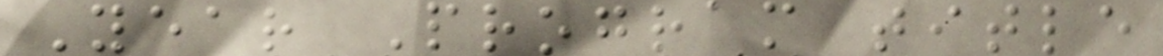Year Program title
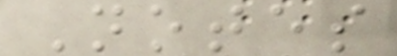Notes
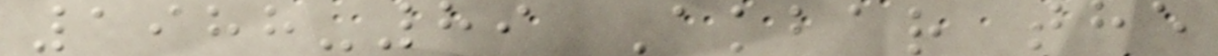1988-89 Akbar the
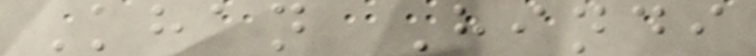Khan Hindi
